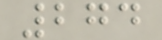274
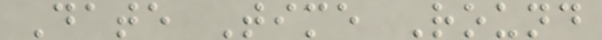Date Time Round
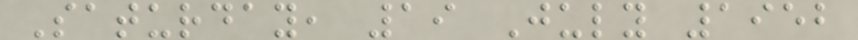Saturday, 19 July 1952
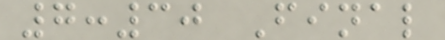7:30 Final
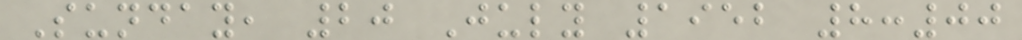Sunday, 20 July 1952 8:00
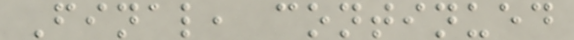Final, continued
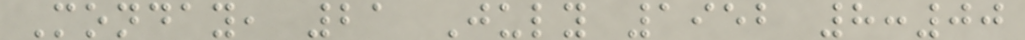Monday, 21 July 1952 8:00
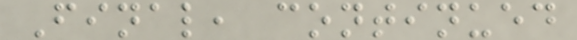Final, continued
